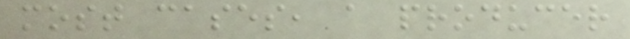most cases, a producer
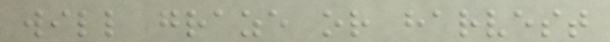will graze or harvest
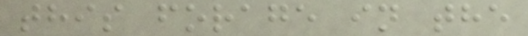this forage in the
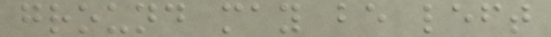ground may be left
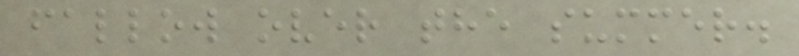fallow over the summer.
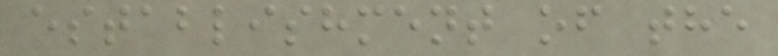establishment of the
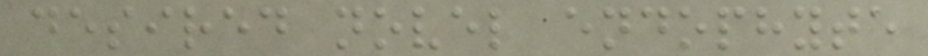desired novel endophyte
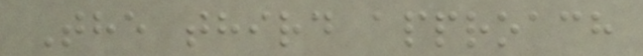The third approach
